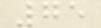75
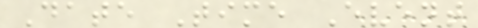Date Time Event
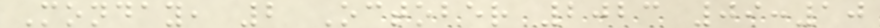Monday, 2 October 2023 09:10
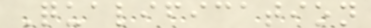Qualification
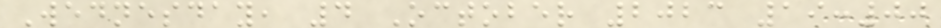Wednesday, 4 October 2023 19:00
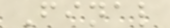Final
